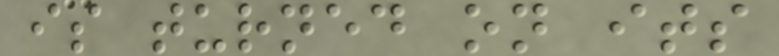is turned on its
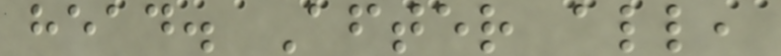head. After all,
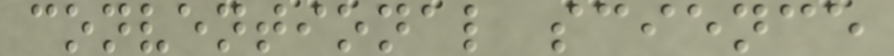conventional science
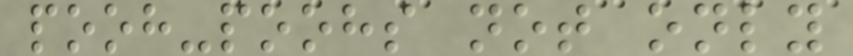pooh-poohs not only
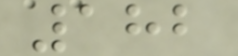182
